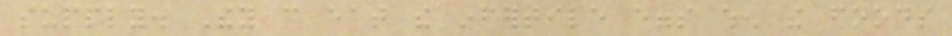supply. They can eat the infertile eggs when the foods
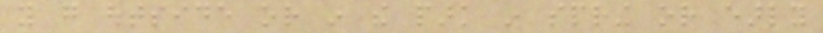you go outside or in the park in spring or early
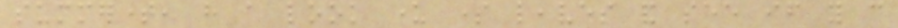summertime, have a look under some leaves and see if you can
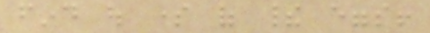find out some of their eggs!
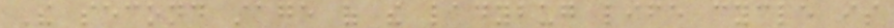The second stage of the ladybug life cycle is
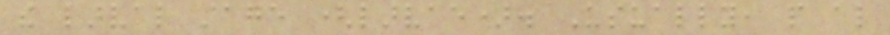the larval stage (larvae). Usually, people also
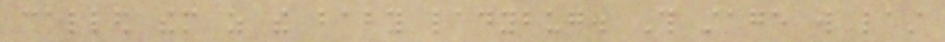called them as the baby ladybug. This stage will last
